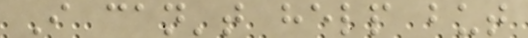I can't help but
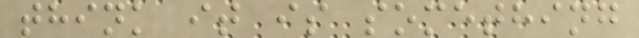think it is something
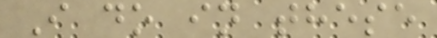I do in these
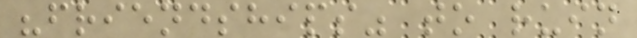"friendships" to ruin
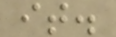it.
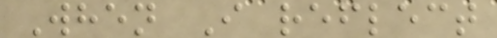When I reflect
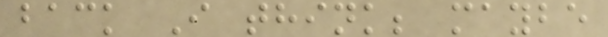back I think; maybe
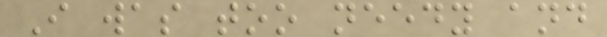I was too needy and
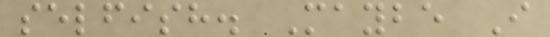selfish. Maybe I
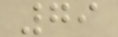79
